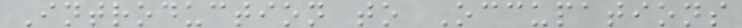Introduction to Occupations
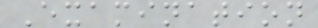Examination
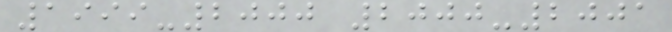1999-2000 2000-2001
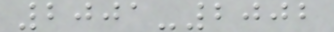2001-2002
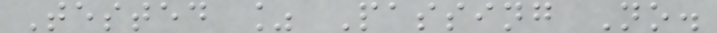Tested % Passing No.
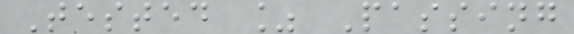Tested % Passing
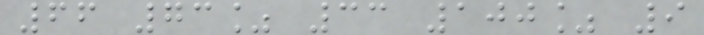66 73% 33 100% 9
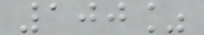100%
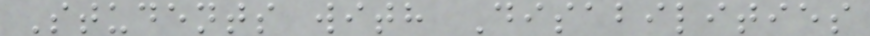Students with Disabilities
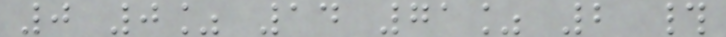0 0% 14 71% 2 #
